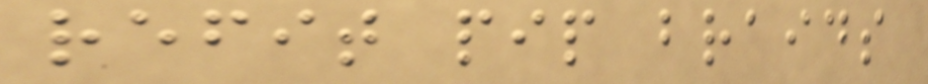refit pip braids
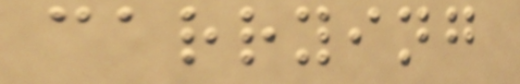carrying
